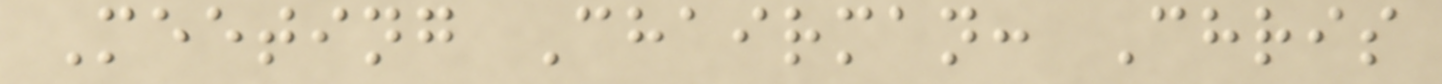Meeting Chairman: Chris
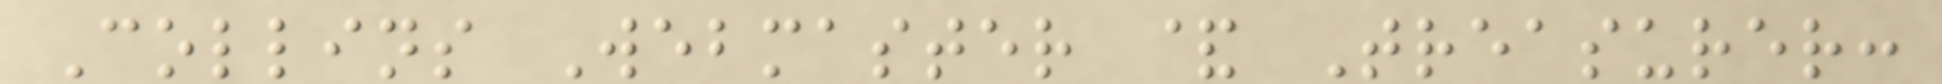Collins Webmaster & Treasurer:
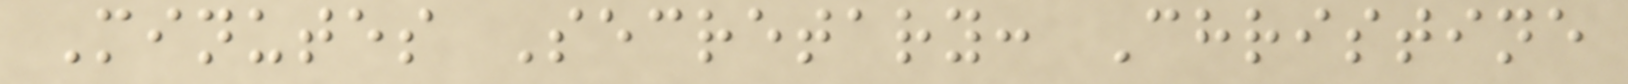Minutes Secretary: Christine
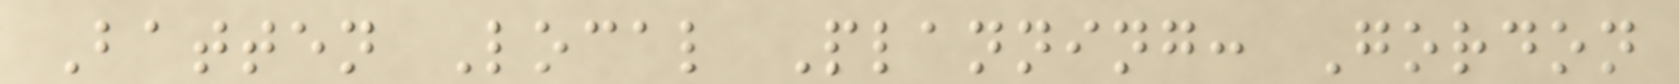Batten Local Planning: Gordon
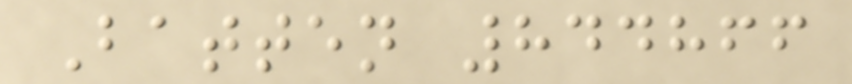Batten 844866
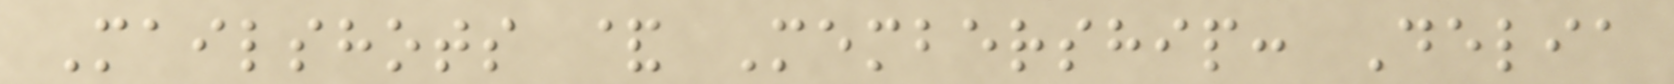Mailshots & Membership: Delia
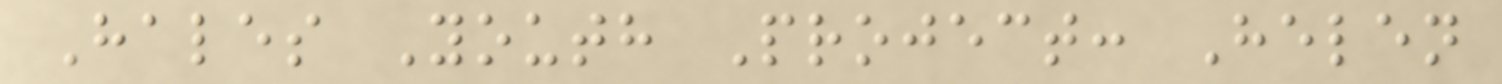Hales Youth Project: Helen
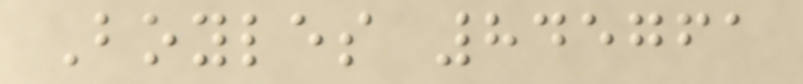Boyles 845761
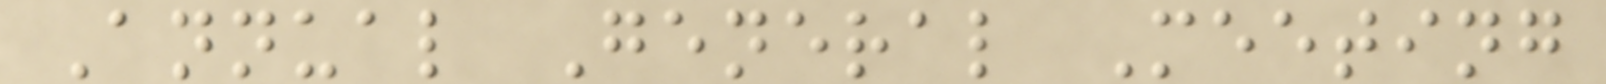Annual General Meeting
